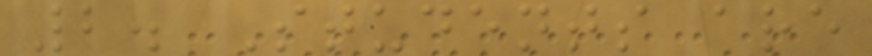2. Students are
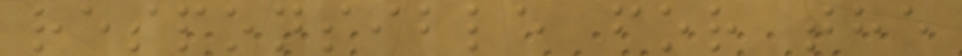responsible for the
